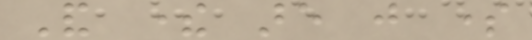And there are just some
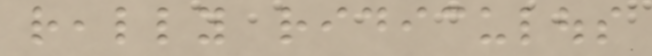really ridiculous
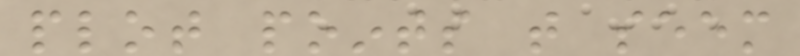plot points that seem
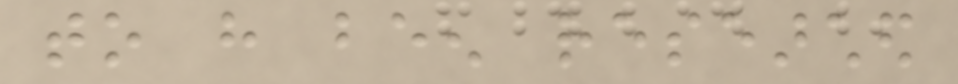to have been researched
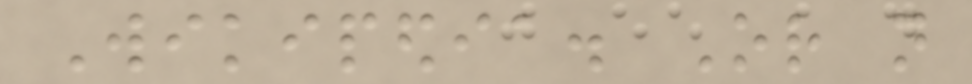Wikipedia. Or not
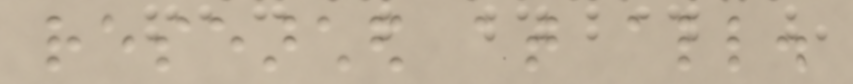researched at all.
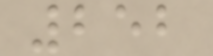252
